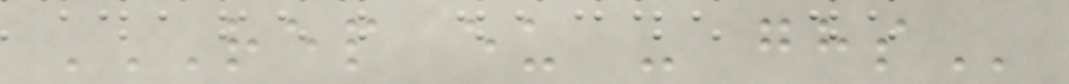REP EU - GHS
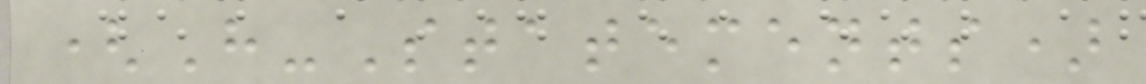(H-Statements)
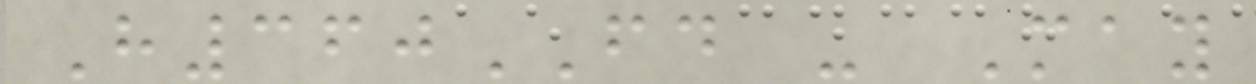H360FD - May
